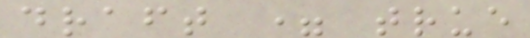draft = true
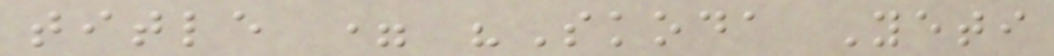title = "Skoda Yeti
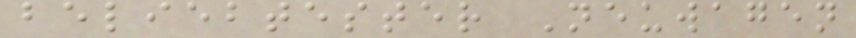beliebtester Neuwagen
